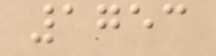1753
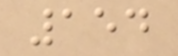154
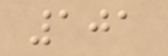101
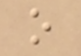o
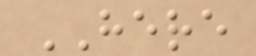HERE
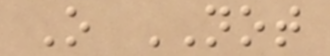O NOT
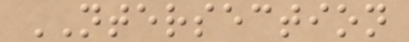NTERSECTION
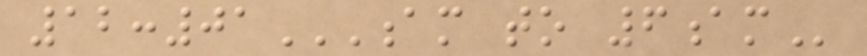12:01AM TO 6AM
